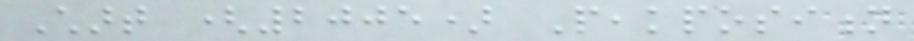Chart (2005) Peakposition
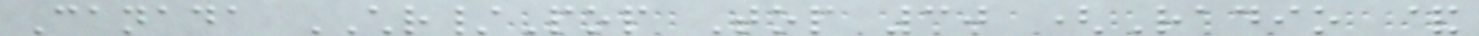Canada CHR/Pop Top 30 (Radio &
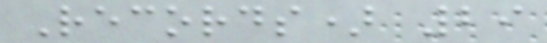Records) 29
